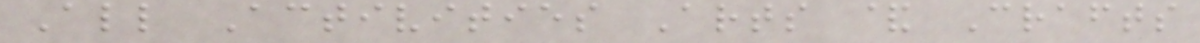All Activities Arts & Crafts
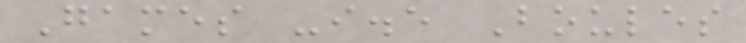Games -i.e Boules
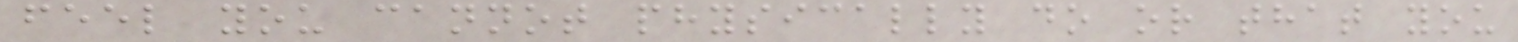feel you cannot physically do or that you
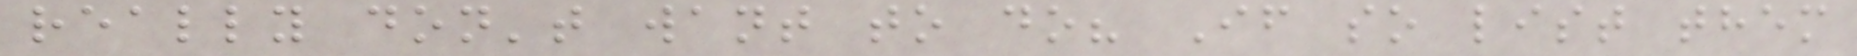really don't want to do? If so list them
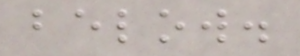below.
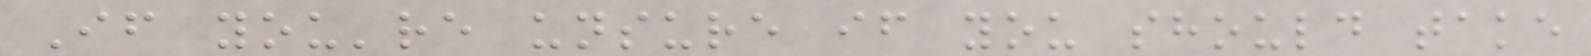If you're unsure if you should take
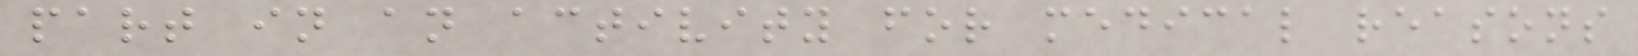part in an activity for medical reasons
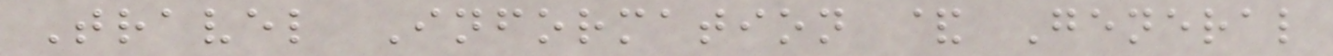Travel Information & General
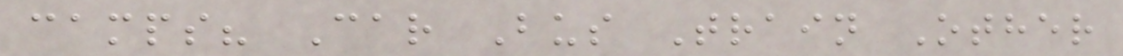camps? Car Bus Train Other
